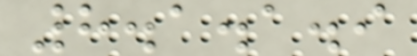8.1.1.9
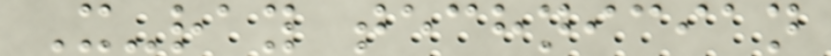X-ray technician
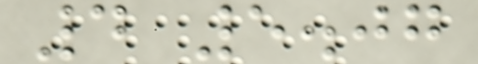4 5.07
